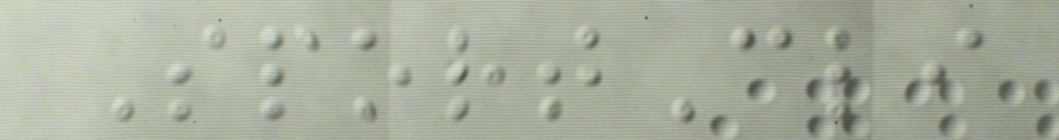SportCli
